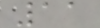11
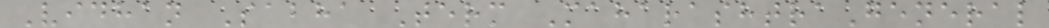Vidhan Sabha Term MaharashtraGeneral
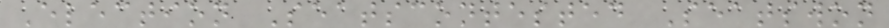Election Seatscontested Seatswon
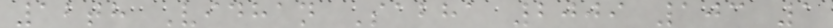12th Vidhan Sabha 2009 103 1
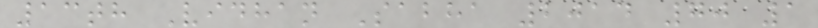13th Vidhan Sabha 2014 70 1
